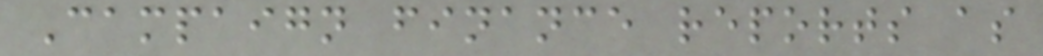Campaign finance reports as
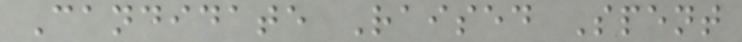Candidate Raised Spent
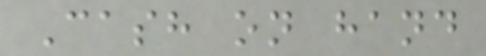Cash on hand
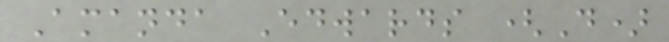Amanda Edwards (D)
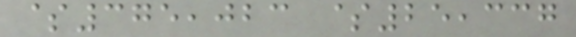$375,023 $25,337
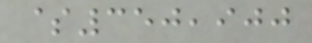$350,900
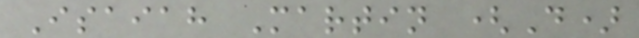Isaiah Martin (D)
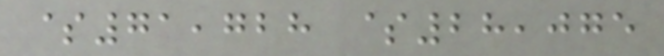$71,728 $28,075
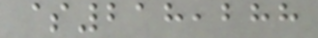$218,288
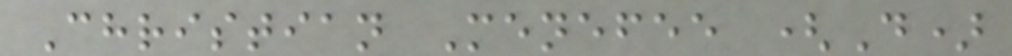Christian Menefee (D)
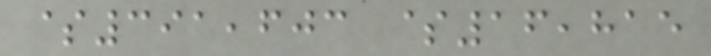$391,603 $16,815
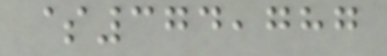$374,787
